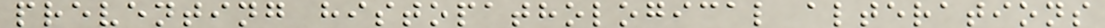preventing histopathological alterations
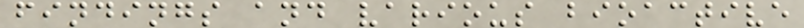findings and various bioactive
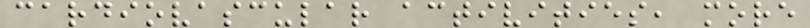cardiovascular activities, more
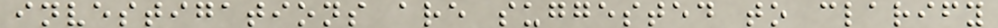investigations are suggested to clarify
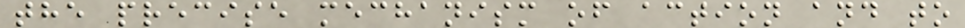the precise mechanism of action and to
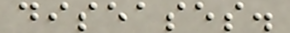diseases.
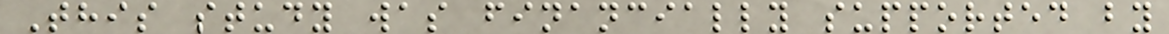This study was financially supported by
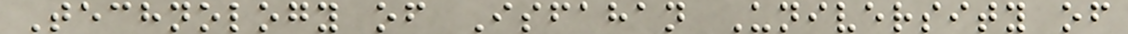Technology of Isfahan University of
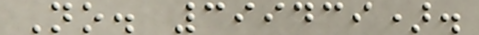No. 399439).
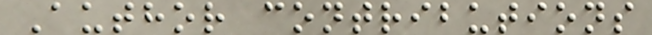Author contributions
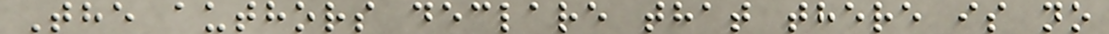The authors declare that there is no
